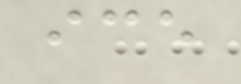ice
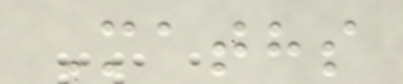Maths
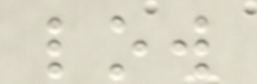low
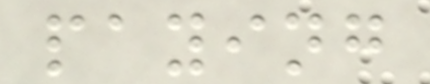paying
